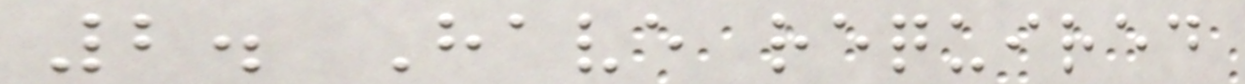2. Have required
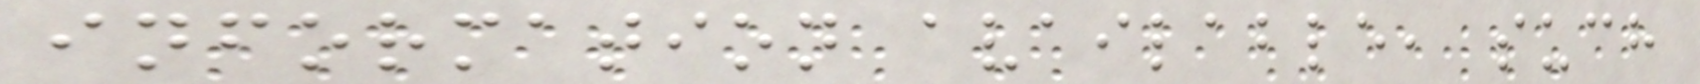information available, such
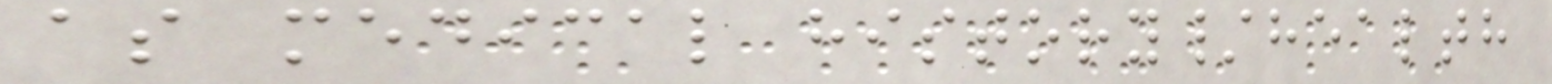as medical history/health
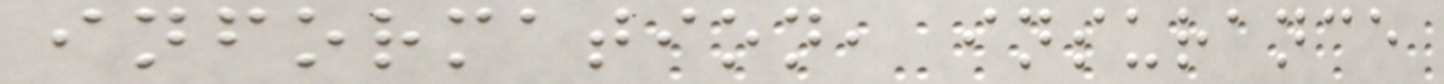information, insurance
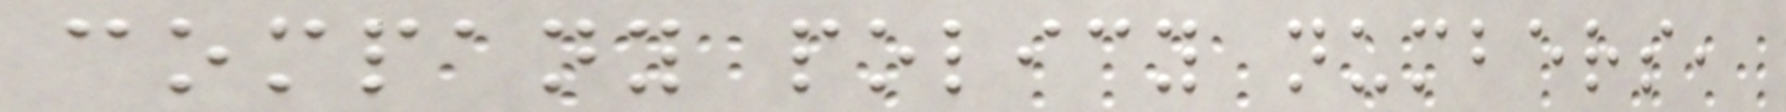company policy numbers,
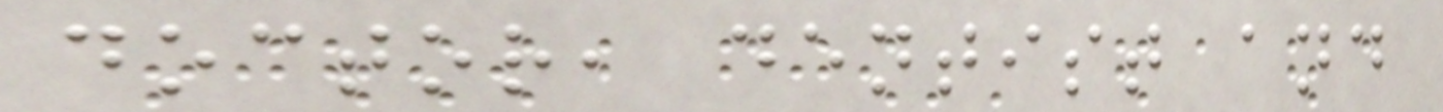doctor, dentist and
